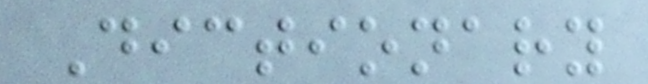Dictionary
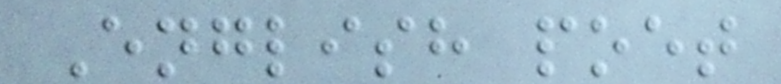English poet
